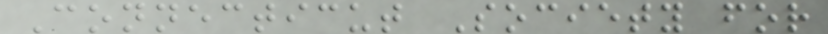Connecticut Society for
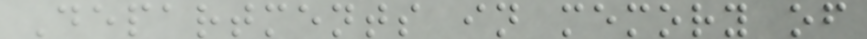Departments in memory of
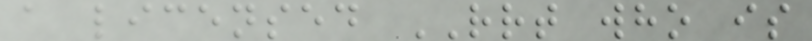a licensed RRT who is
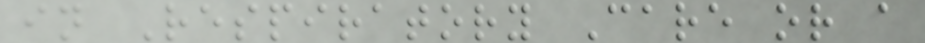in Respiratory Care or a
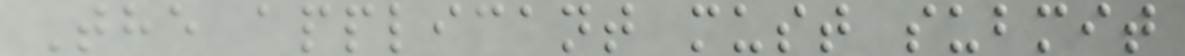The applicant must submit
